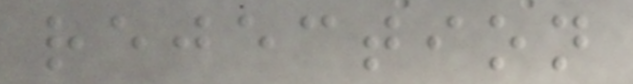rejection
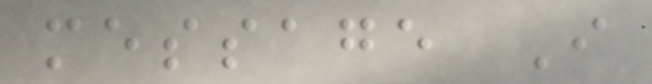message I
